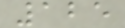125
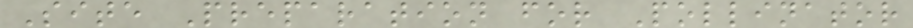Site Preparation for Pollinator
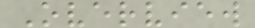Overview
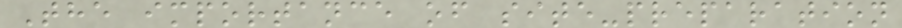The importance of site-preparation
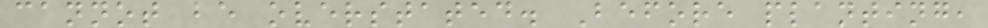cannot be overstated. Before planting,
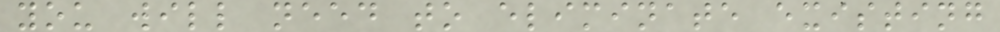you will need to eliminate existing
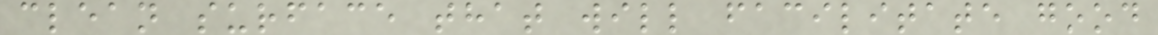clean surface that will facilitate good
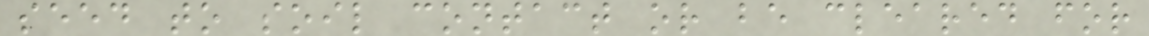seed to soil contact or be cleared for
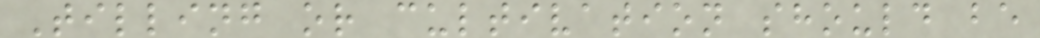Tilling or cultivation should be
